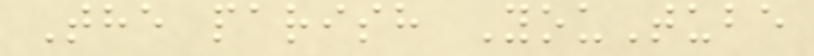The parish YouTube
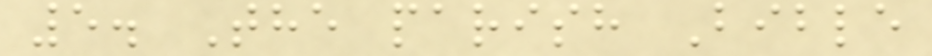5. The parish Bible
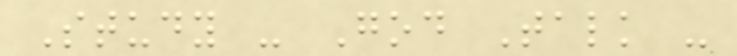Study - God Talk -
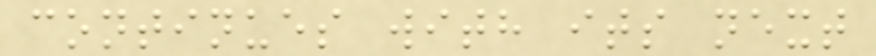continues with its next
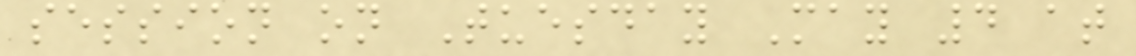session on Tuesday May 4 at
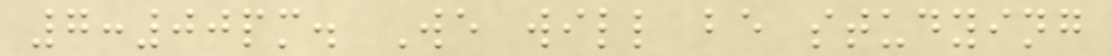7:00pm. We will be studying
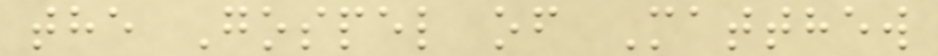the Gospel of Matthew
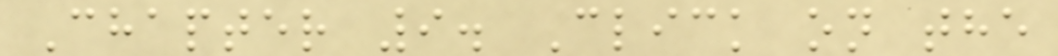Chapter 9. Click on the
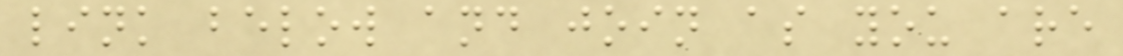link below and join as you are
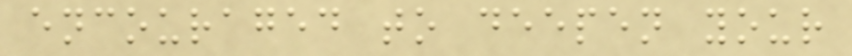encouraged to deepen your
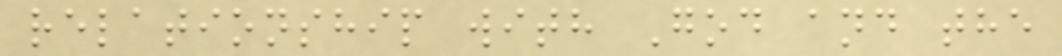relationship with God and the
